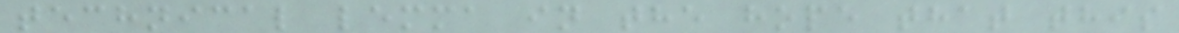technical lemma in the hope that this
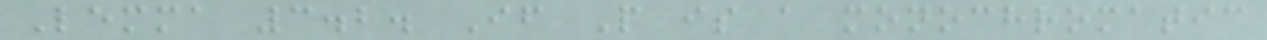Lemma 3.2. If P is a monochromatic
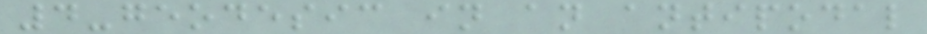4-geodesic in an antipodal
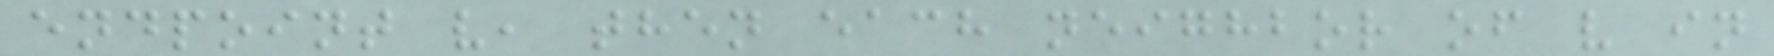endpoint v, then each neighbor of v in
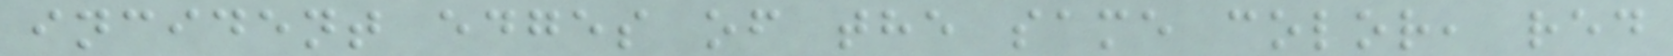incident edges of the same color, red
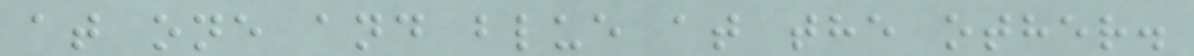at one and blue at the other.
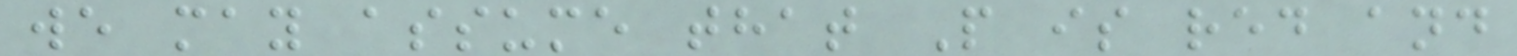we may assume that P is red and
